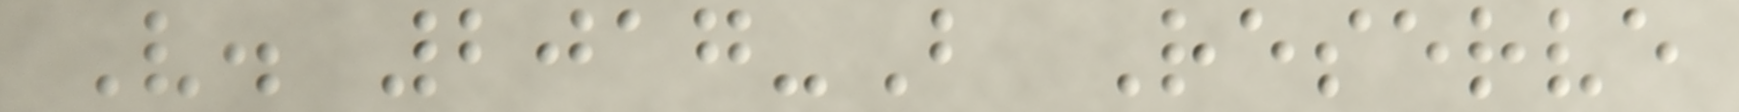V. 2017-B Reserve
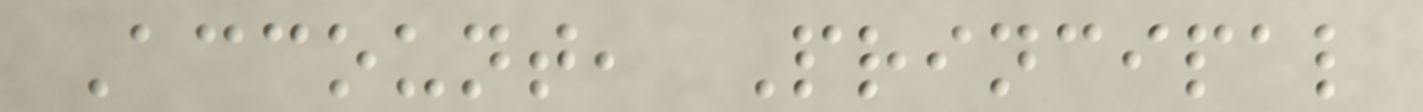Account, Principal
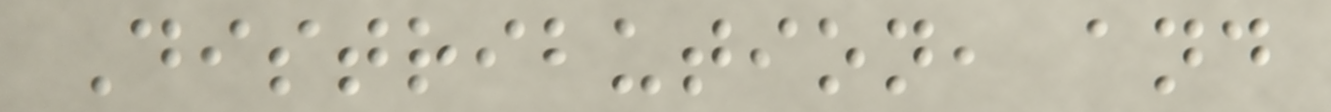Distribution, and
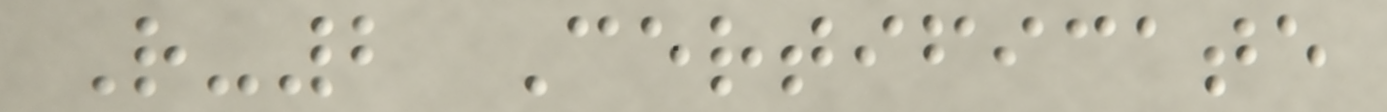R-2 Certificate
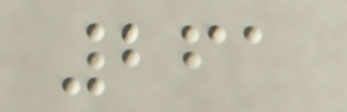261
